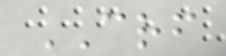CRF
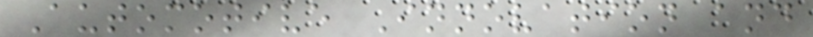Automotive Innovation and
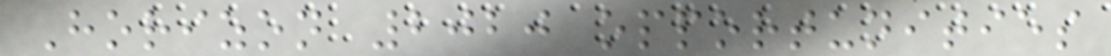Horizon 2020 opportunities
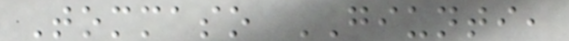Tommaso GIUNTI,
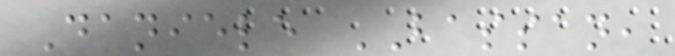Daniele BASSAN,
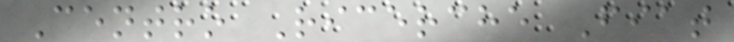Centro Ricerche Fiat
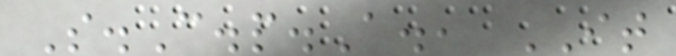S.C.p.A., IT
